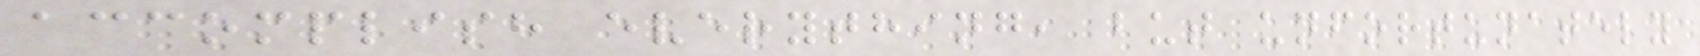accomplish everything, but unfortunately
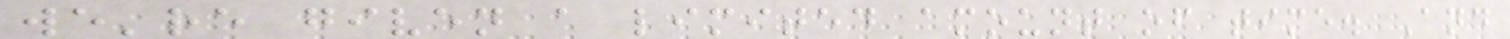we're given a limited amount of time. And
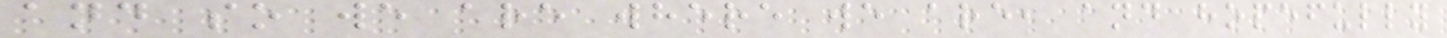and so we are where we are, and hopefully
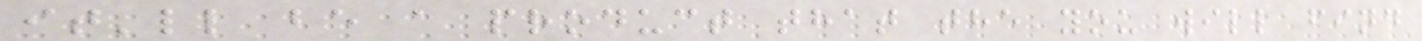it'll be a product that the you will find
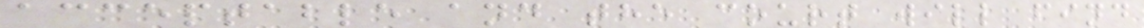acceptable and the court will find
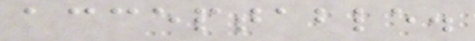acceptable.
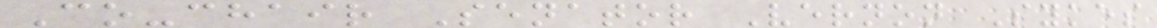Co-chair Senator Vernon Sykes
